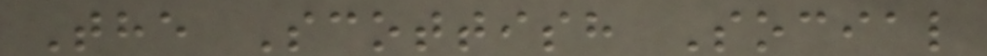The Scottish Social
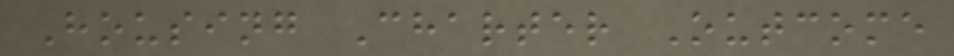Housing Charter Outcome
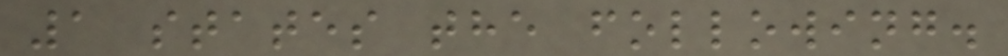1 states the following.
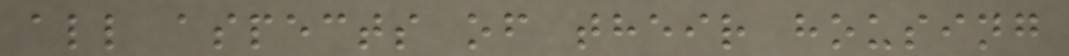all aspects of their housing
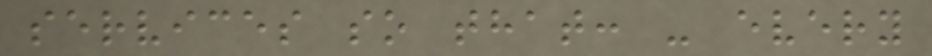services so that: - every
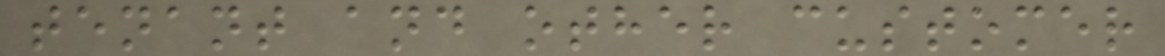tenant and other customer
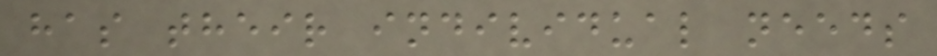has their individual needs
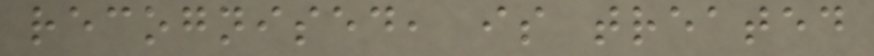recognised, is treated
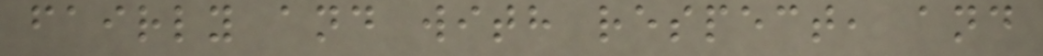fairly and with respect, and
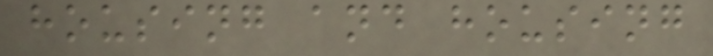housing and housing
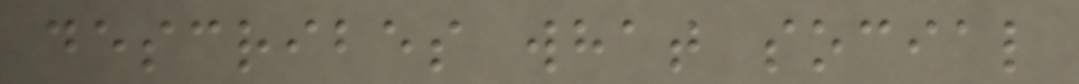describes what social
